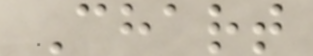Chart
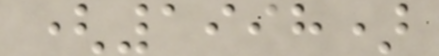(1998)
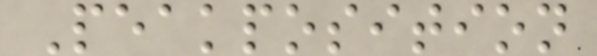Peakposition
